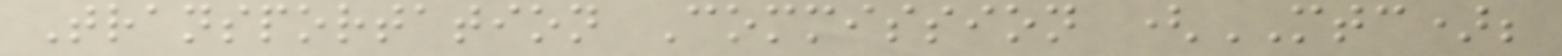Transportation Commission (MTC);
